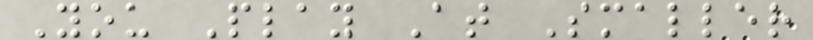You Play At Smaller
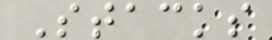Stacks
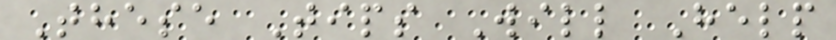These Tips Will Help
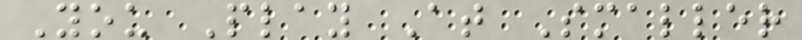You Play At Smaller
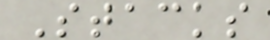Stacks
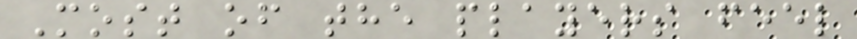Most of the players feel
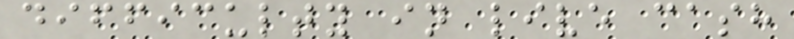difficulty in live cash
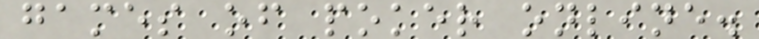games of poker online.
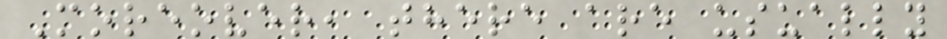Moreover, there are usually
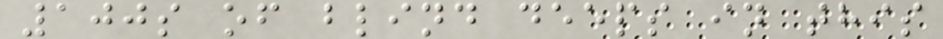100s of blind deeps in this
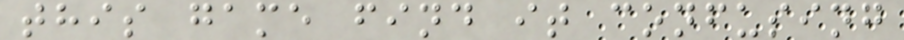this game find it confusing
